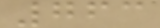763
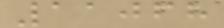11068
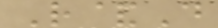R&D
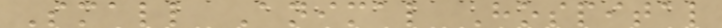Small Animal Hospital
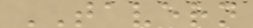TAVERN
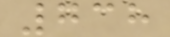738
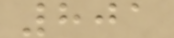801
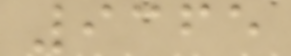9365
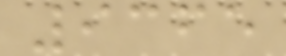9365
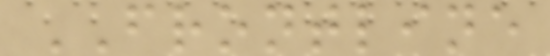FRONTLINE
